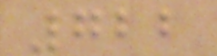722
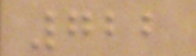722
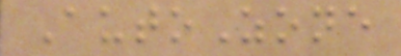AutoZone
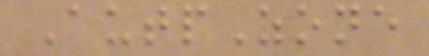AutpZone
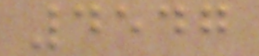4547
